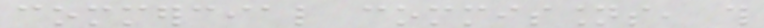commercial commissions, this
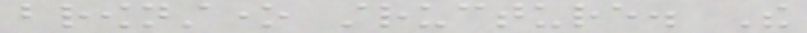brownstone structure. The
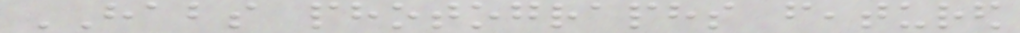HABS photographs featured
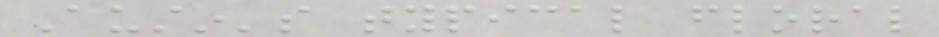Austin's typical floral
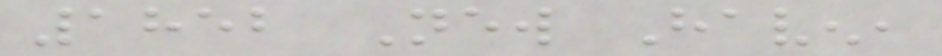1852 New Haven,
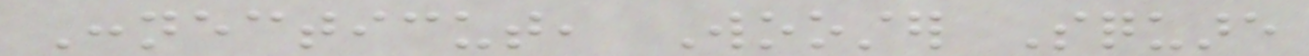Connecticut, Wooster Square
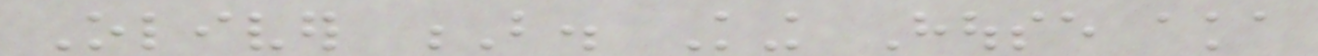Oliver B. King House aka
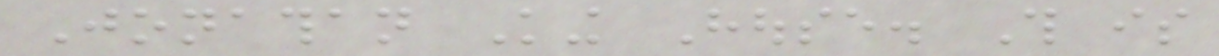Jonathan King House. This is
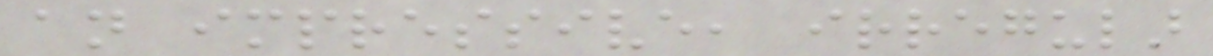an impressive, irregular
